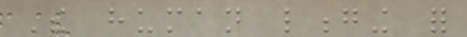The human longing for
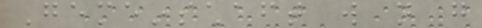Gemeinschaft will not go
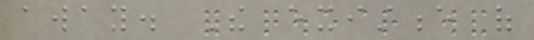away. The existence of
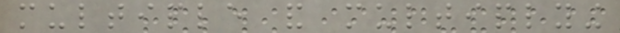multiple and multiplying
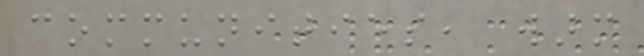communities, warm
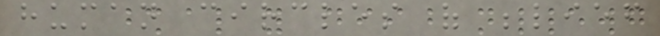human circles of belief
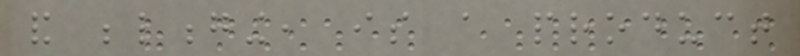and belonging, is a product
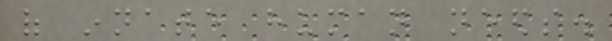of innate human needs.
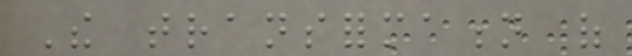The transformation of
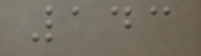143
